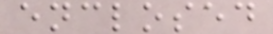enclosed
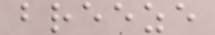breeze
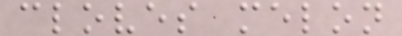cloves melon
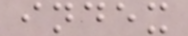index
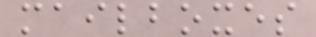mailboxes
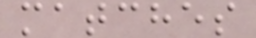matches
